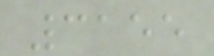3155
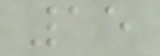15
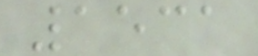1531
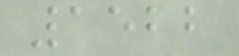1522
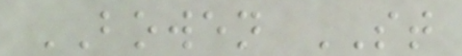BOWEN ST
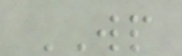WP
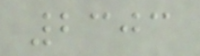2303
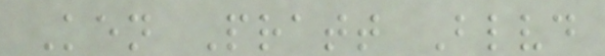Ken Pratt Blvd
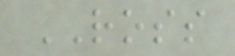ROSS
